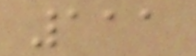111
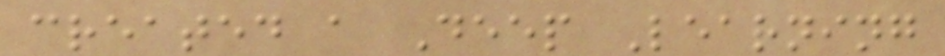created a Deep Learning
